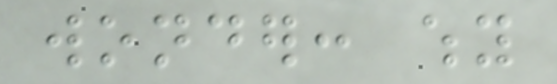wonder: why
